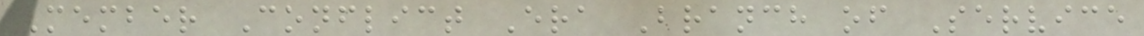Member Conflict Era Branch of Service
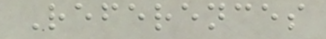References
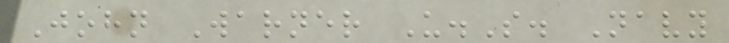John Warner U.S. Navy
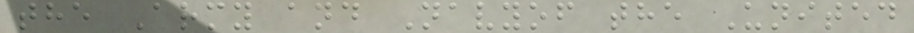the Army and Navyof the United
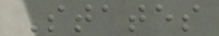States
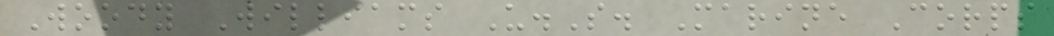Woody Williams U.S. Marine Corps
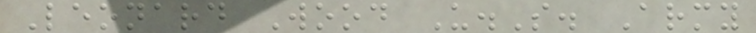Leonard Wood U.S. Army
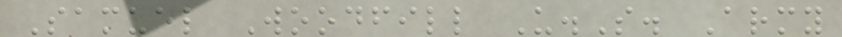Samuel Woodfill U.S. Army
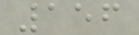156
